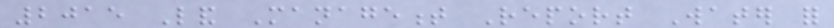2015 Land Management Report Water for
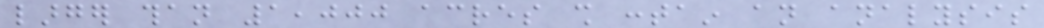larger than 1,000 acres shall contain an analysis
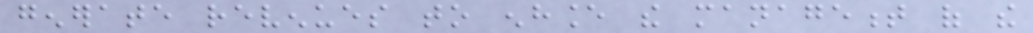generate revenues to enhance the management of the
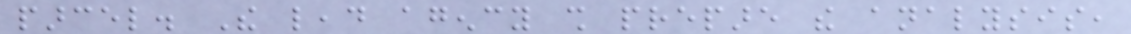parcel. The lead agency shall prepare the analysis,
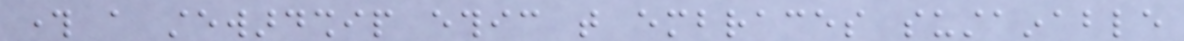through a stewardship ethic that embraces sustainable
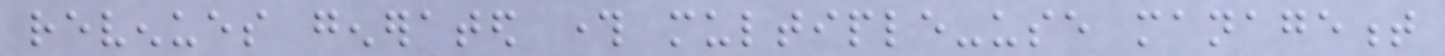revenues generated through multiple-use management
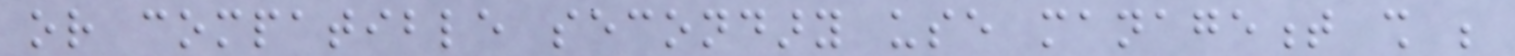or compatible secondary use management shall be
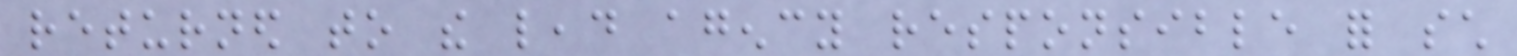returned to the lead agency responsible for such
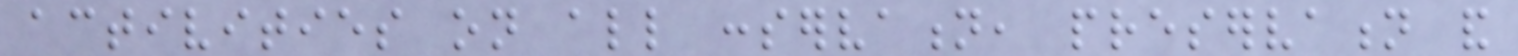activities on all conservation, preservation and
